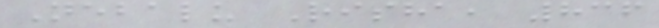Nebalu Risha, 836
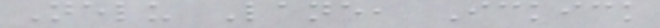Nelu Lane, Ickick
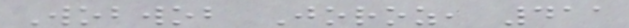Wobwob Joroz, 411
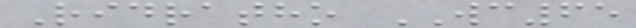Ridratho WC65
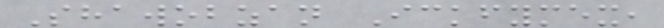Shawobzan Ickfymex,
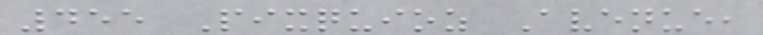455 Pixquioz Avenue,
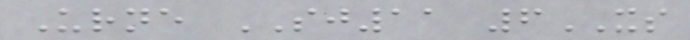Urne SJ11 6XS
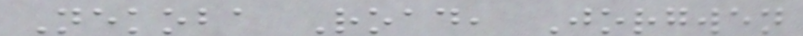Nekoba Road, Jorgwen
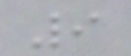9
